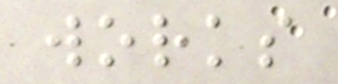works
